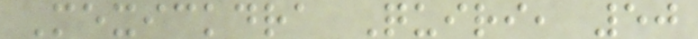Mexickdra Quiri, 50
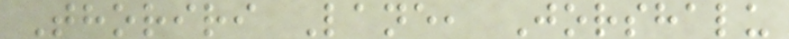Thoriri Lane, Jorshalu
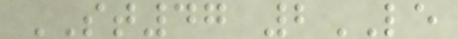ST47 2LE
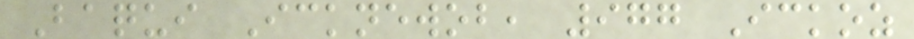Baqui Icknewob, 977 Ickoz
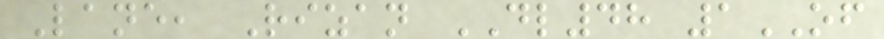Lane, Rizan DL48 1OF
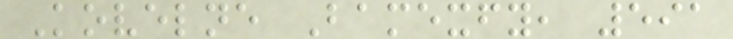Kovelne Bamexfy, 591
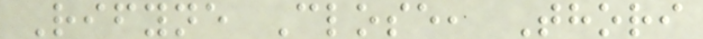Rifyne Close, Thori
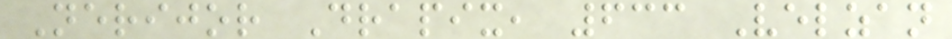Nerijor Drapix, 633 Velzan
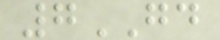7GD
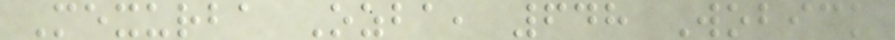Mexurba Ozba, 648 Wobick
